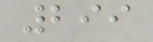299
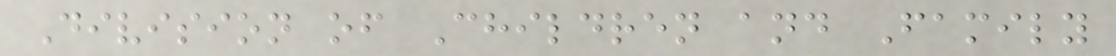Division of Children and Family
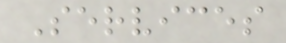Services
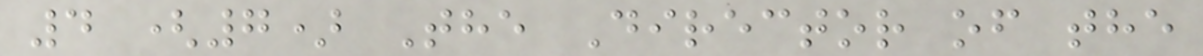4 (7) The Director of the
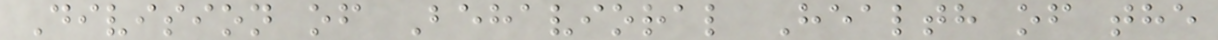Division of Behavioral Health of the
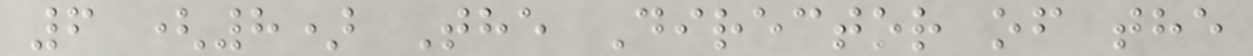6 (8) The Director of the
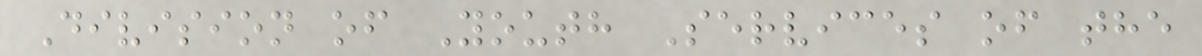Division of Youth Services of the
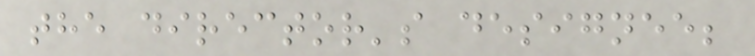the director's designee;
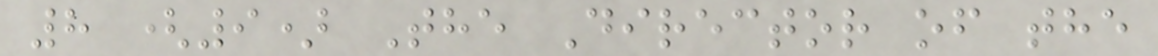8 (9) The Director of the
